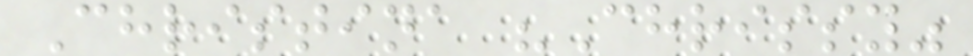Christina "Chrissy"
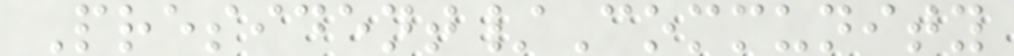President/Community
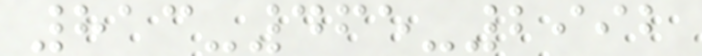813-465-2992
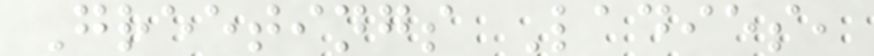Greetings Ladies,
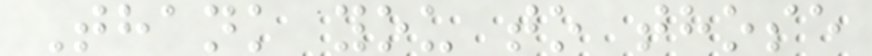Thank you to those
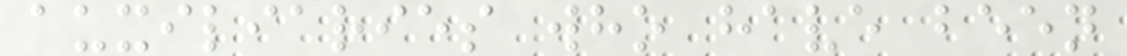auxiliaries who have been
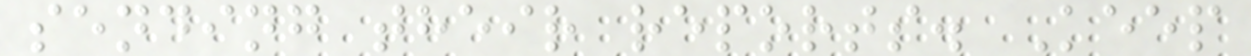sending their reports. Keep
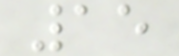15
